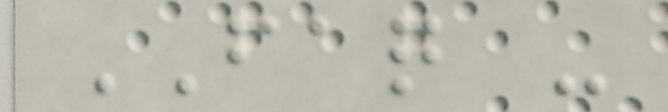FAQ -
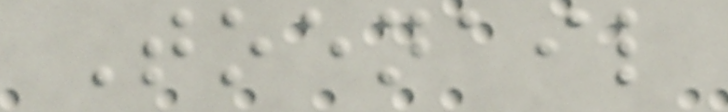Toenail
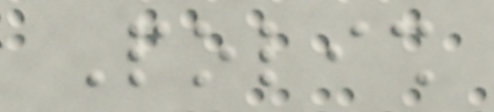Polish
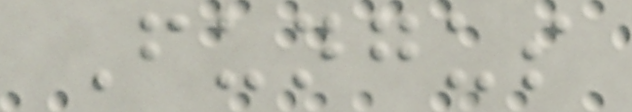Fungus
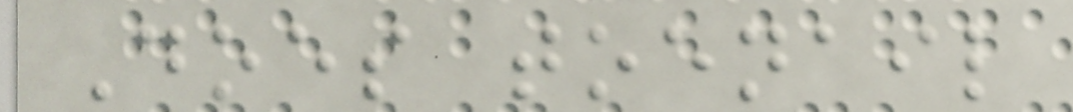Does toenail
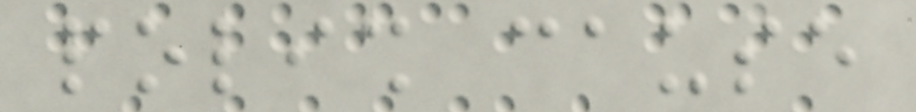polish cause
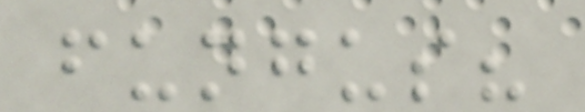fungus?
